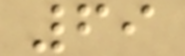69
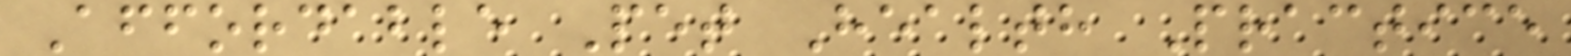Affordable Pet Health Practice
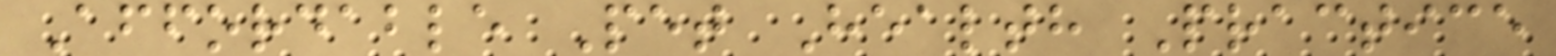Affordable Pet Health Practice
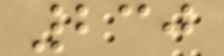230
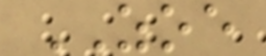ZOE
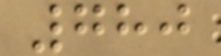780
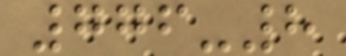776-8
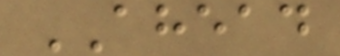AHEAD
